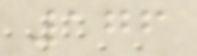176
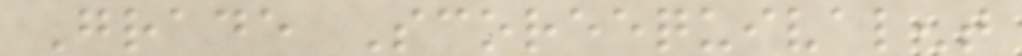Grade Scoreequivalent
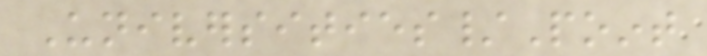Universities/Point
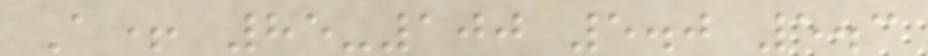A+ 85-100 5.0 5.3
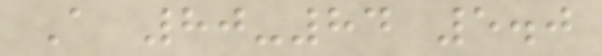A 80-84 5.0
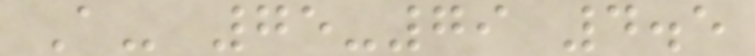A- 75-79 4.5
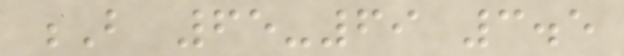B 65-69 3.5
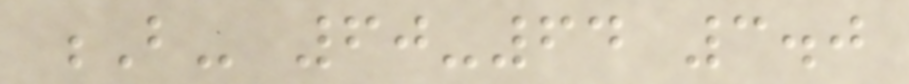B- 60-64 3.0
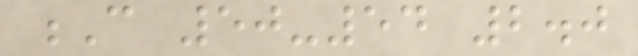C 50-54 2.0
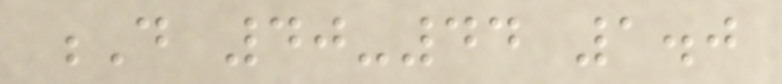D 40-44 1.0
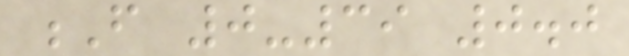F 0-39 0.0
